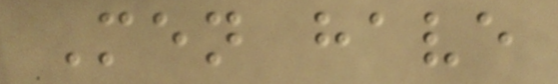Men have
